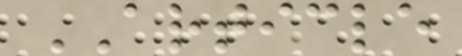ARTICLE
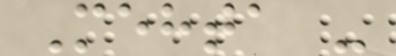Mehta -
